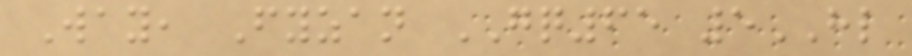Way, Fyzan GQ65 5HL
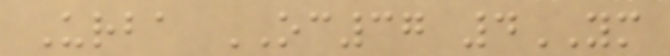Urba OC37 4YM
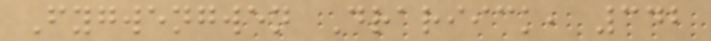Fygwengwen Drariick, 342
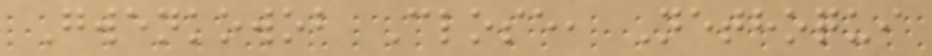Gwenkowob Close, Nethoqui
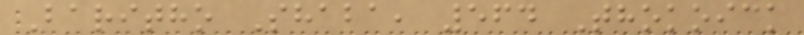Baritho Shaba, 564 Thokoick
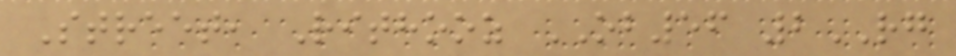Street, Rithooz OB56 2RG
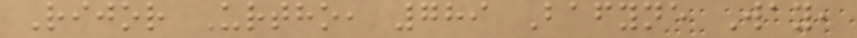Rijor Urtho, 789 Bafyne Way,
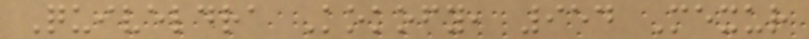Quiveldra Kokofy, 954 Mexur
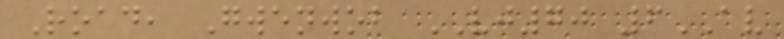Road, Gwenwob VJ70 6AV
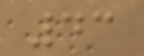43
